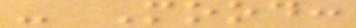- Mood:
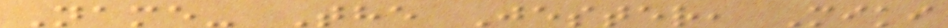Name- The Jester, Miki
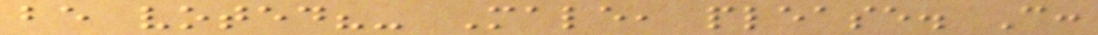be voted?- Male, please. C:
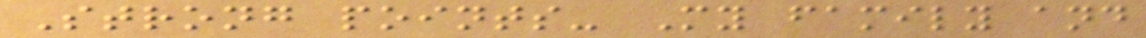Strong points- My family and
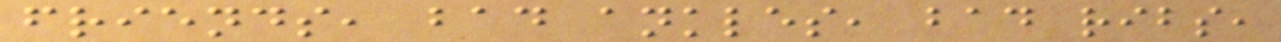friends, bad ankles, bad ribs,
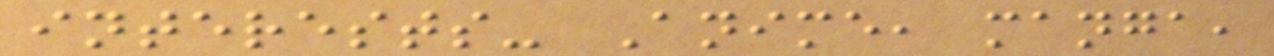interests- Anime, manga,
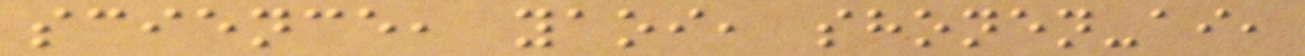science, yaoi, shonen-ai,
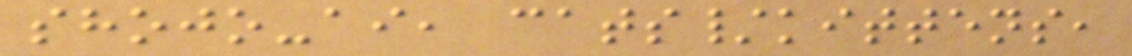shojo-ai, cats/kittens,
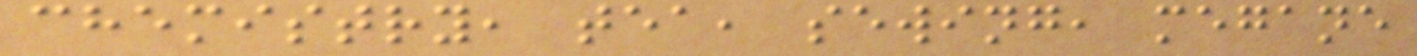chemistry, tea, sewing, megane
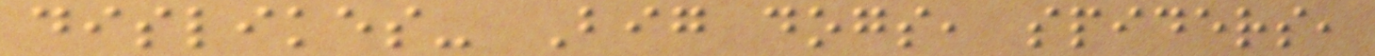dislikes- Big dogs, spiders,
